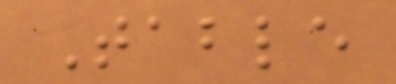Table
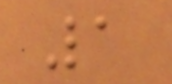1
